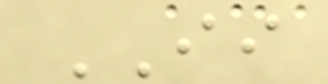II
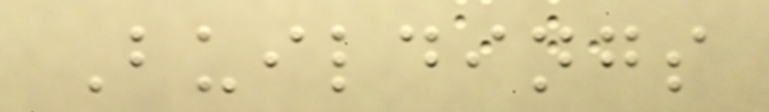Buildings
